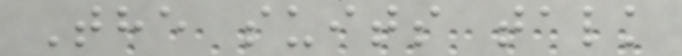The suits talk
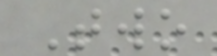Two
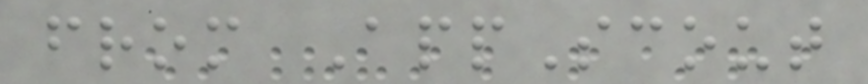from AppScout
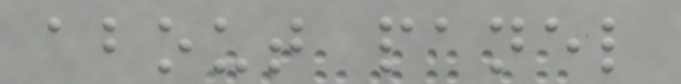about panel
